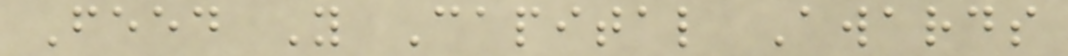Feed Y Capital Awards
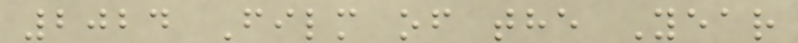2024 Film of the Year
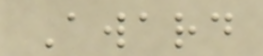Award
